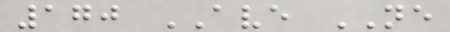170 AVE NE
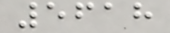5618
